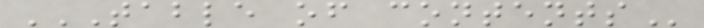TABLE OF CONTENTS
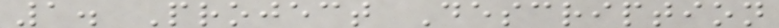1. Project Description
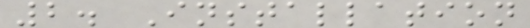2. Installation
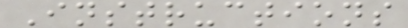Instructions
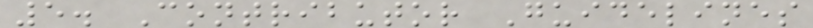5. Contributor Guidelines
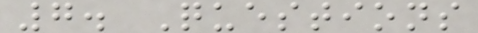7. Questions
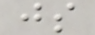js
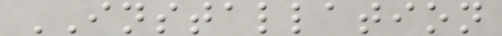INSTALLATION
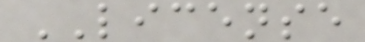LICENSE
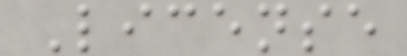License
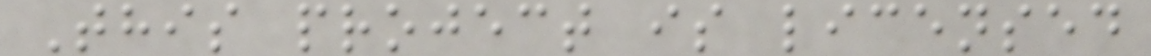This project is licensed
